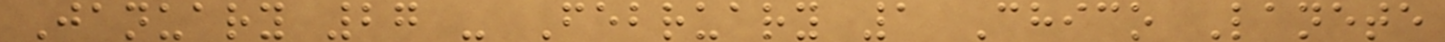January 27 - February 1 Chico Lanete
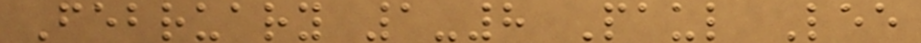February 1-8 Paul Lee
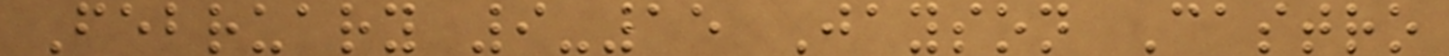February 9-15 Jayson Castro
